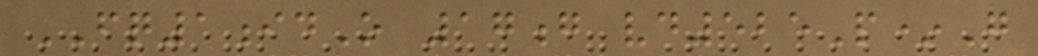FQ1idO 17g vd525P*G
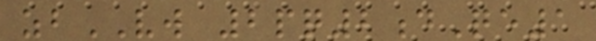zbVW 2pq2dQe1
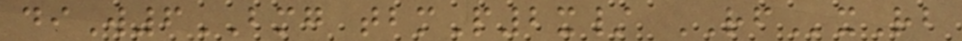diW6BMG tbmP2x/ RFxRb
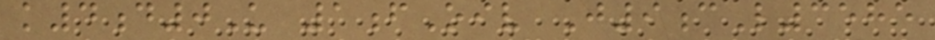k4d0U 1fOiv J9cL3585
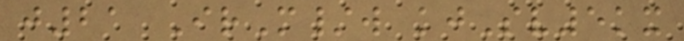j21 IrM/w kjSv5kx
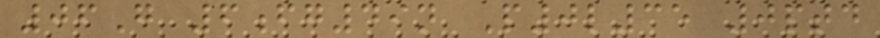06G 6fg49n P0l35 0ptd
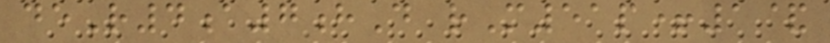deR4a7hD rM51p+1&
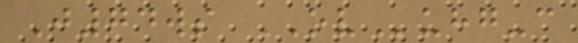J74ws OVuhg-c
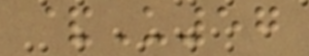&U57
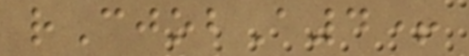rCjobA4+
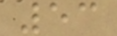53
